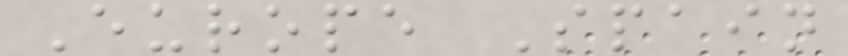Europe Spain
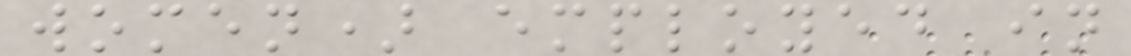women) employed in
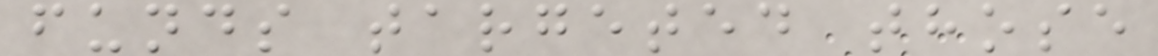funds targeted those
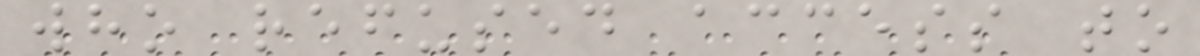who refused access to
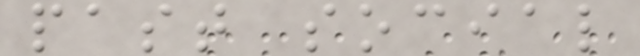past social
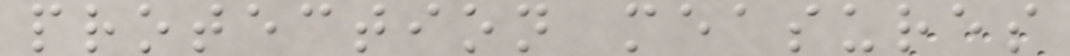protection measures
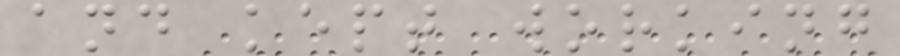and kept working
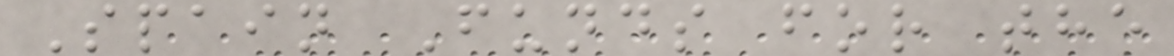Spain Funds for the
